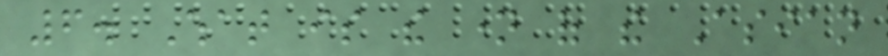6. What is the name of the Asian
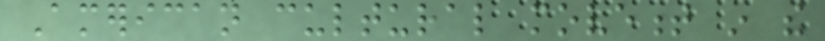American cultural movement in the
